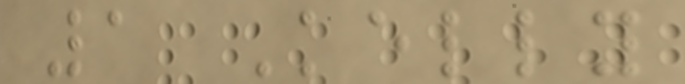1 Kelly
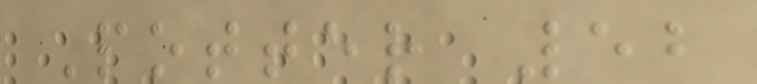Potter 52
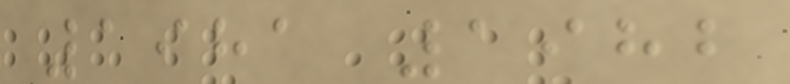1981 1982
